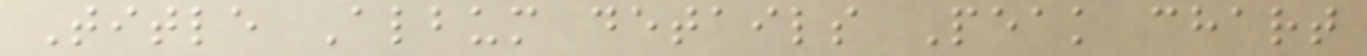Title Album details Peak chart
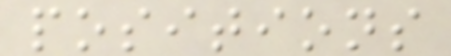positions
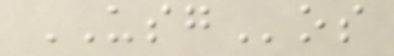USGos
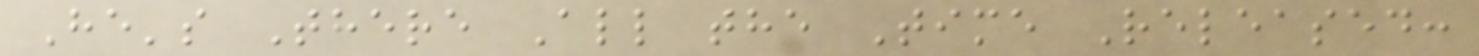He's There All the Time Released:
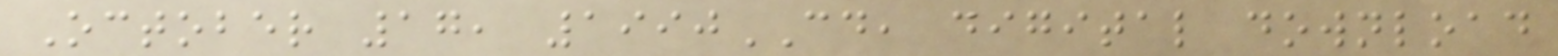October 17, 1990CD, digital download
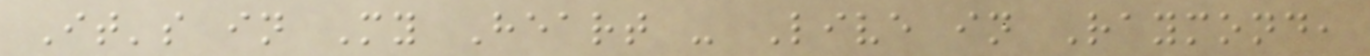It's in My Heart - Live in Raymond,
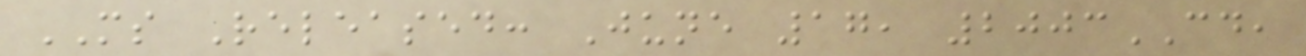MS Released: June 17, 2003CD,
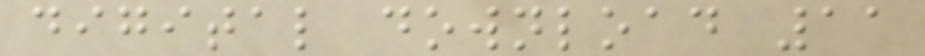digital download 11
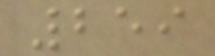259
